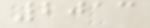2013
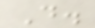D.
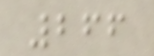266
